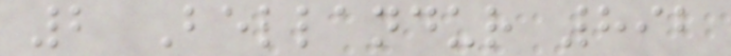2 Bellandur 892
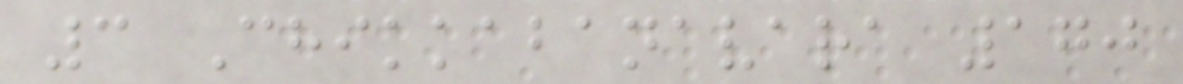3 Chikkabanavara 170
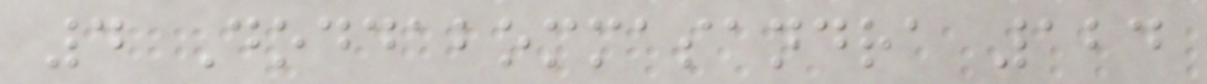4 Doddabommasandra 124
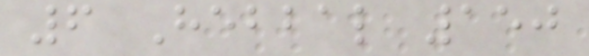6 Hebbal 150
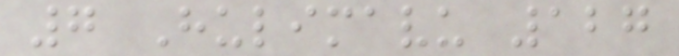7 Hulimavu 127
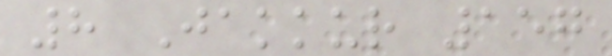8 Jakkur 157
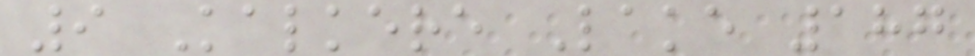9 Kalkere Lake 187
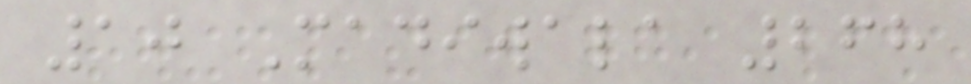10 Madiwala 268
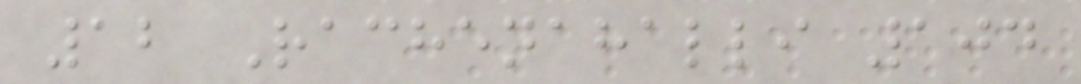12 Rachenahalli 104
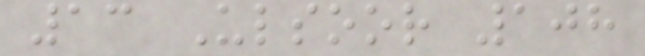13 Ulsoor 108
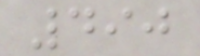490
